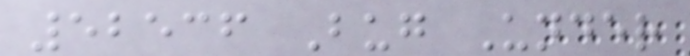52536 Bug Under
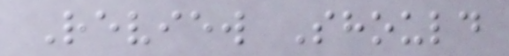Review Should
